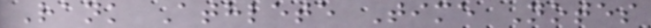Rank Athlete Time Notes
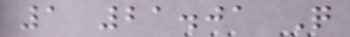1 21.01 Q
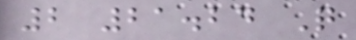2 21.24 Q
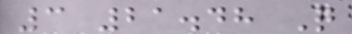3 21.48 Q
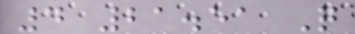4 21.51 Q
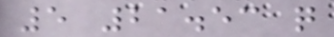5 21.53 q
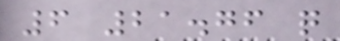6 21.76 q
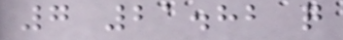7 21.82 q
